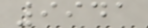9941
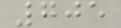705
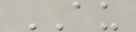AU
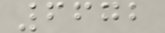6672
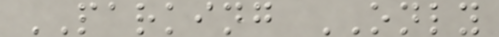PARKING ONLY
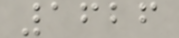1626
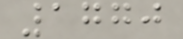1770
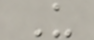U
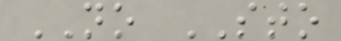NO STO
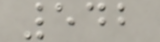542
